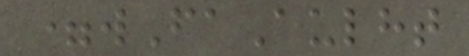=wFaAulht
